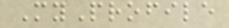MyProfile
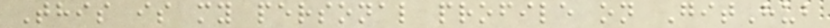This is my personal profile on GitHub
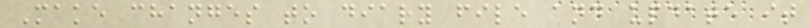Make changes to diary file and update it
